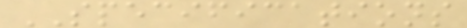SPECIFICATIONS
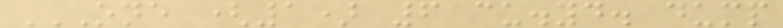ONE (1) 6 CU.YD. DUMP
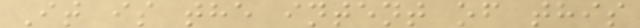It is the intent of this
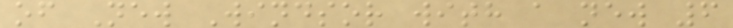of New Windsor with a new 6
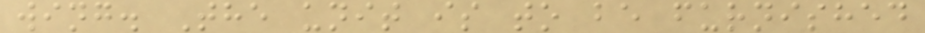wing. The unit is to be furnished
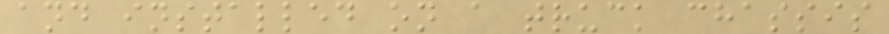and installed on a truck chassis
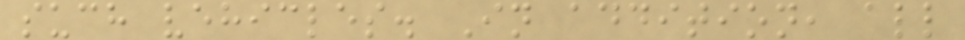such vehicles. In addition, all
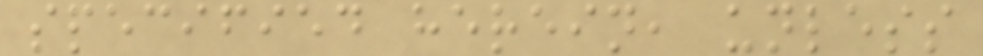specified herein, unless
